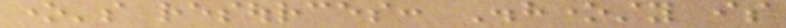one's resources: Dishonesty is
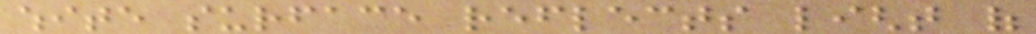white surface reflects light of
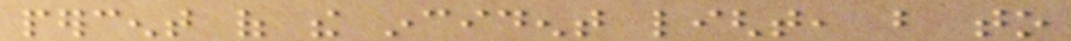percent of the incident light, but to
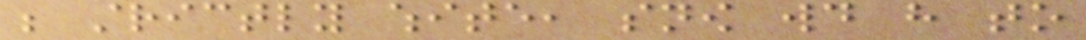be strictly white, snow would have to
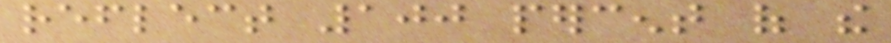reflect 100 percent of the
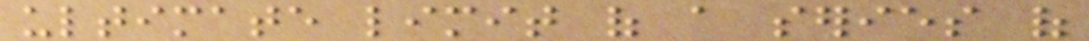ultimate limit of a series of
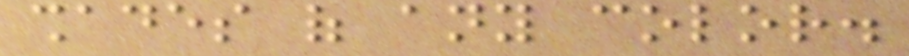shades of any color.
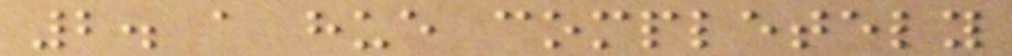2. a hue completely
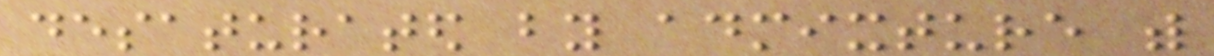desaturated by admixture with
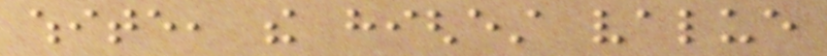white, the highest value
